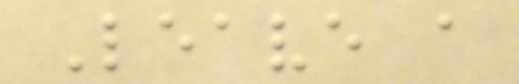Leave a
